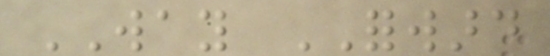WAY FORWARD
